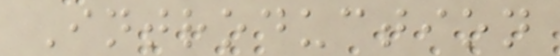Introduction
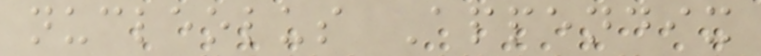nucleolus Appendix
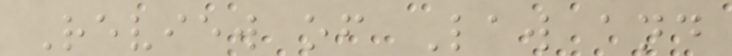Review of Law and
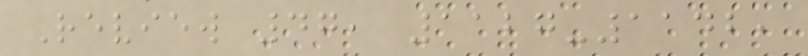Review 47, 1127-1142,
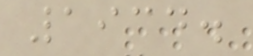1934.
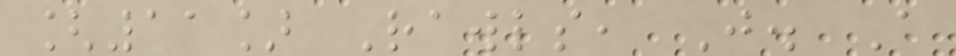[11] Rawls, J. A
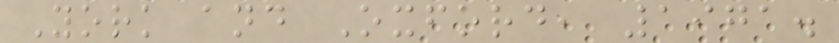York and Oxford, 1971.
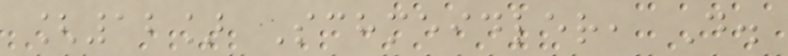[12] Schmeidler, D.
